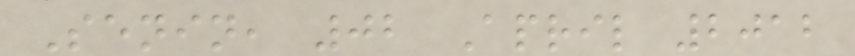Senin, 02 April 2012
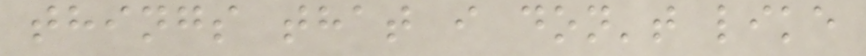things that i don't like
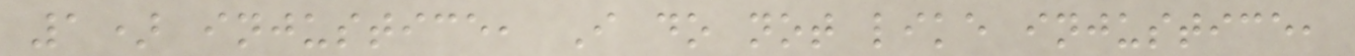1) injustice, I do not like injustice,
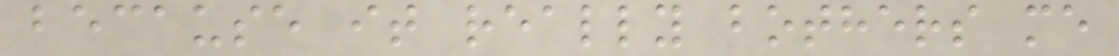because it really bothers me
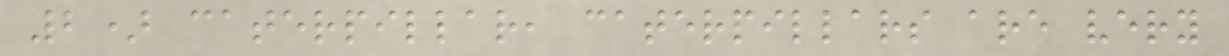2) caterpillar, caterpillars are very
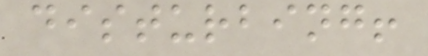disturbing!
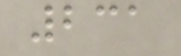231
